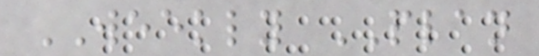WEEKLY PLAN
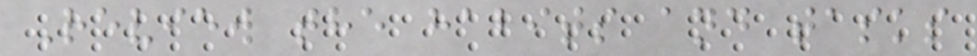Review the habits and tasks
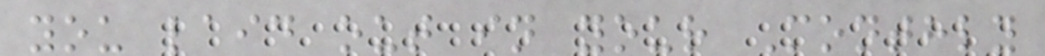you laid out in your Monthly
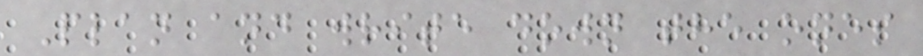Plan and write down the ones
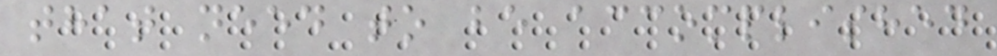that need to be accomplished
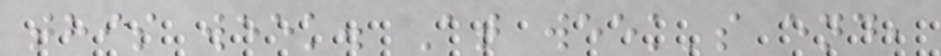this week. At week's end,
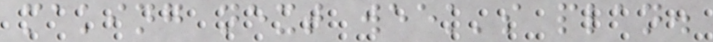making next week's plan.
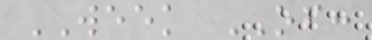WEEK OF:
